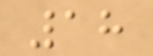18
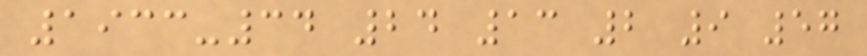1933-34 24 13 2 9 57
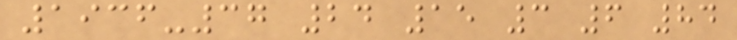1936-37 24 15 3 6 84
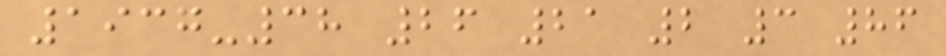1937-38 26 21 2 3 86
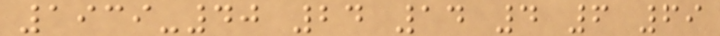1939-40 24 14 4 6 69
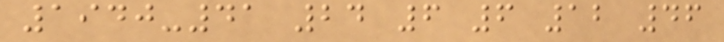1940-41 24 6 6 12 46
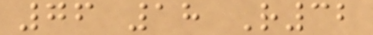76 18 R32
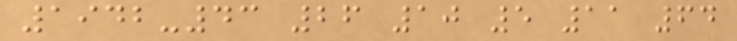1942-43 26 10 5 11 64
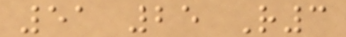51 25 R3
